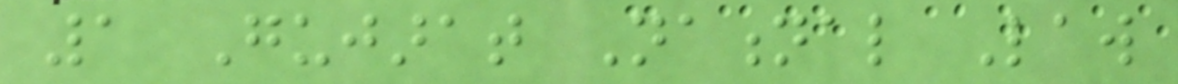1 Gujarat National Law
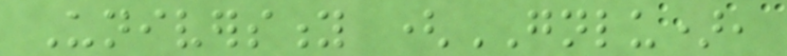University (GNLU),
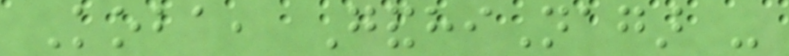Koba, GandhiNagar -
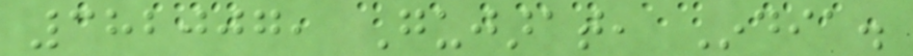382007, Gujarat, India.
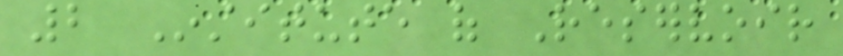2 Institute of Reservoir
